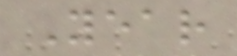Year
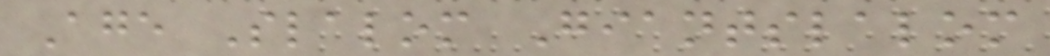Age Slalom Giantslalom
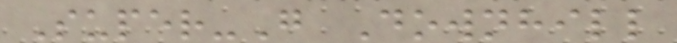Super-G Downhill
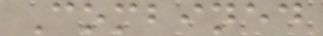Combined
